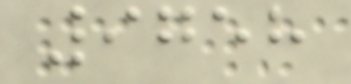9758
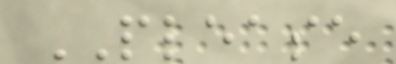PLEASE
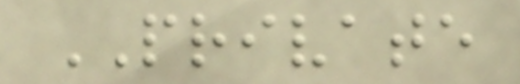PRIVATE
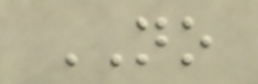NO
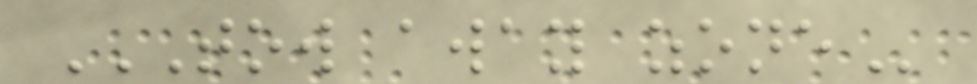TOW AWAY ZONE
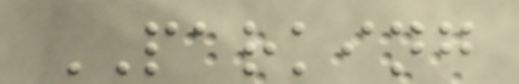PARKING
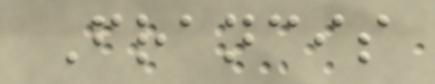Francis
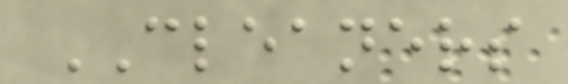CLEANERS
